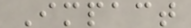Impact
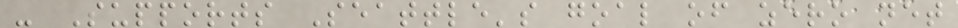- Supports Seattle's goal of zero net
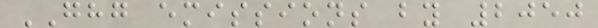GHG emissions by 2050
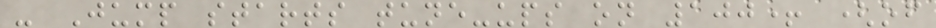- Jump starts tune-ups on 100+ (of
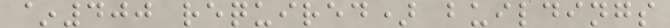~400 required) buildings
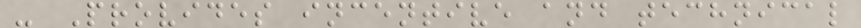- Provides incentive and technical
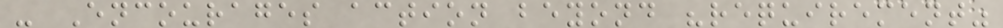- Encourages action beyond "requirement"
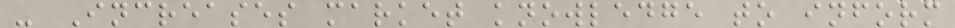- Increases market knowledge to inform
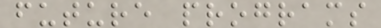future programs
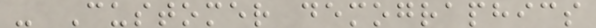- Customer demographics
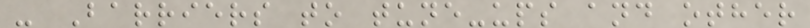- Barriers to tune-ups and other
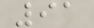91
